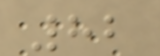82
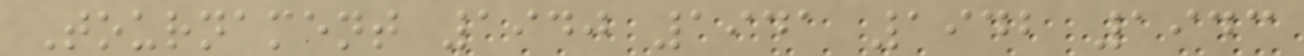Tournament 1940 1941 1942 1943
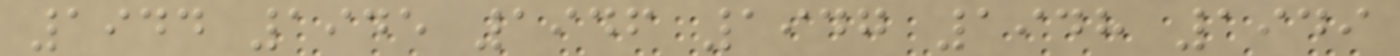1944 1945 1946 1947 1948 1949
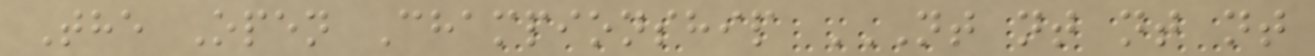The Open Championship NT NT NT NT
